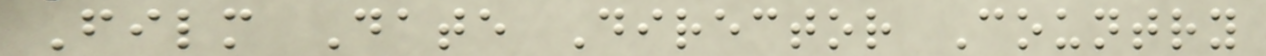Film Date Director Country
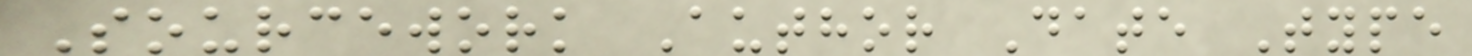Sourcework Author Date Type
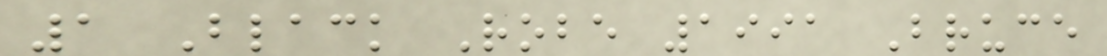1 Black Robe 1991 Bruce
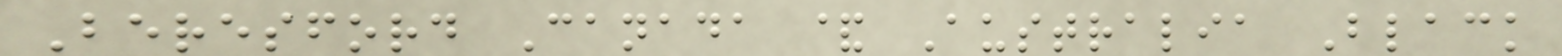Beresford Canada & Australia Black
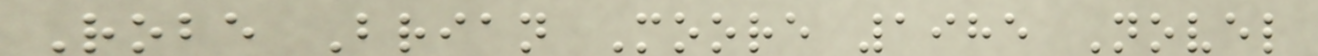Robe Brian Moore 1985 Novel
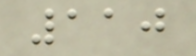110
